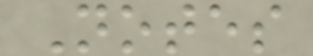Notes
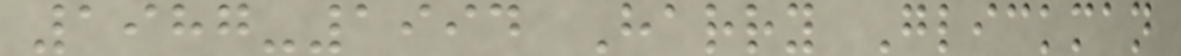1987-1994 Harry Glickman
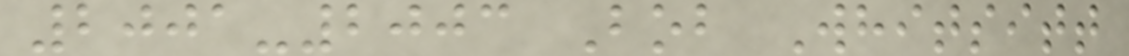2001-2003 Bob Whitsitt
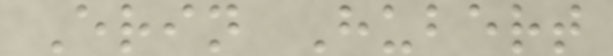Erin Hubert
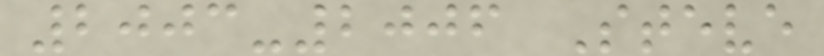2003-2006 Steve
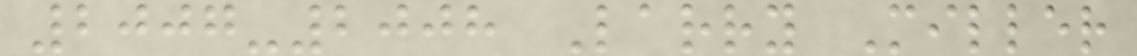2007-2008 Larry Miller
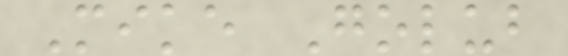Mike Golub
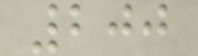200
